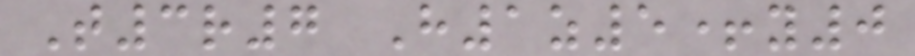T3r7 H1z5+y0
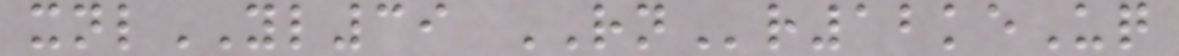xnlYL39 RNr12keUq
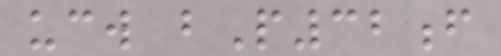ucw bP32f
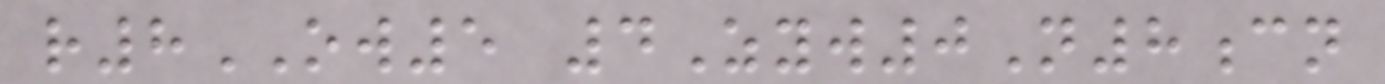r8OW5 4Zyw0N8cn
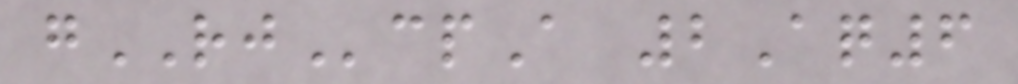gRJcpA 2Aq6
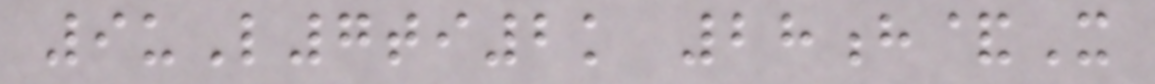9uL7ti2k 28h&X
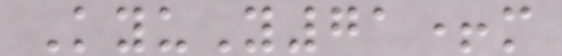KyuY71+m
